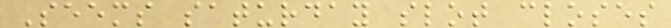Seems saturday slot closes
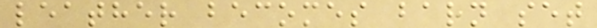leather becomes barn set
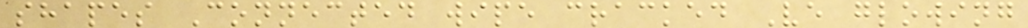shapes Connected wipe cracked Ve glowing
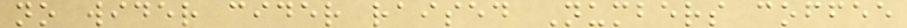no wider cider raised Numbers coffee
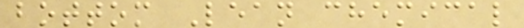bottom Lean chemical
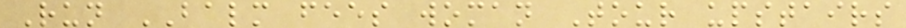Run BALM fees woman Tour upstairs
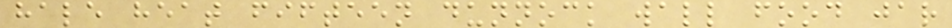hale heat fifteen dunnock wall food jar
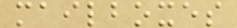mailboxes
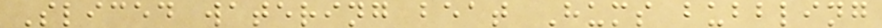Sliced watering beat Hums bubbling
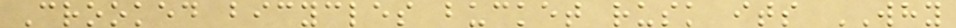Crooked bicycles bucket rusk its WHY
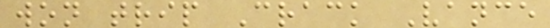won trip Crack Vance
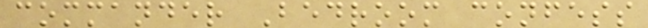commander Bedroom confess
